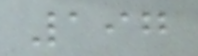197
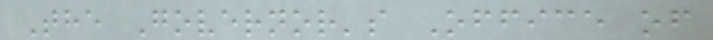The Governor's Office of
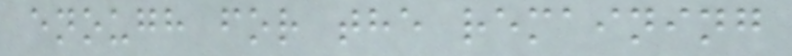enough for the remaining
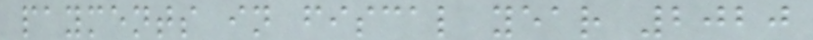payments in fiscal year 2020
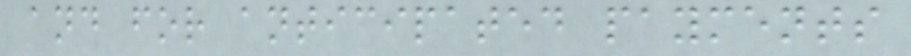and for anticipated payments
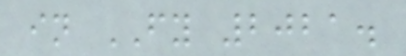in FY 2021.
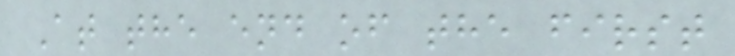At the end of the first
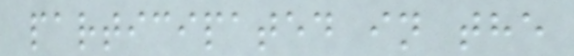participated in the
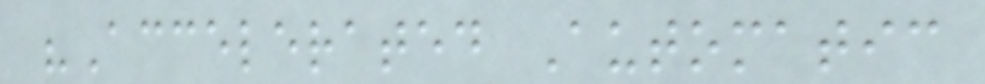"Accelerated Automatic
